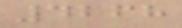4268
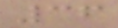36
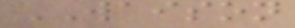WAISON
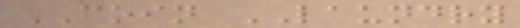COIN LAUNDRY
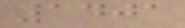1401
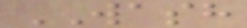WASH
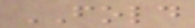FOLD
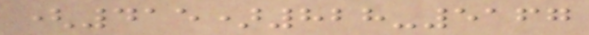(415)828-5167
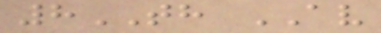8TH AV
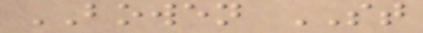BOWEN ST
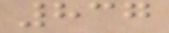837
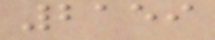2159
